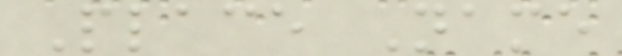Place Name
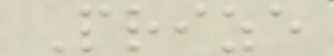Prize
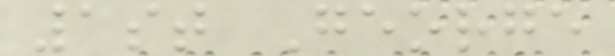1st George
